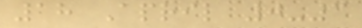18 April 0-3
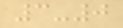3-0
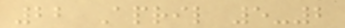22 April 5-2
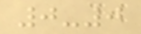0-0
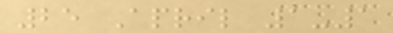25 April 1-1
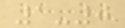1-0
